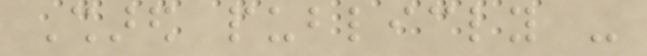Shared publicly -
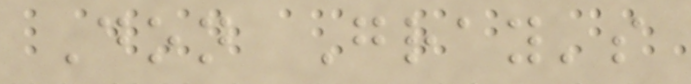Don Gray's
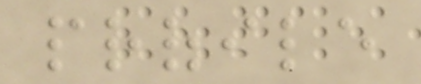profile
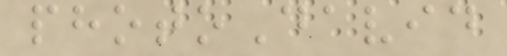photoDavid
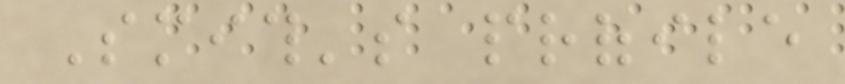Smith's profile
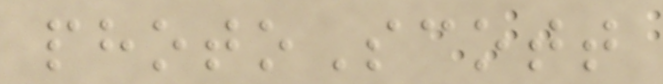photoScott
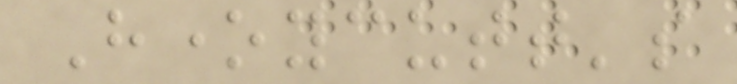Honeycutt's
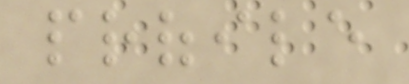profile
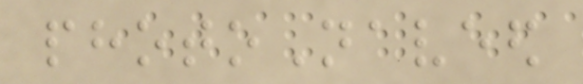photoNaveed
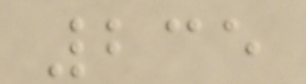235
